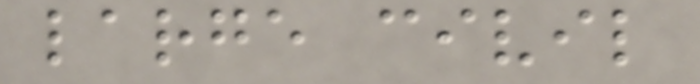large civil
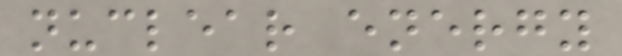nuclear energy
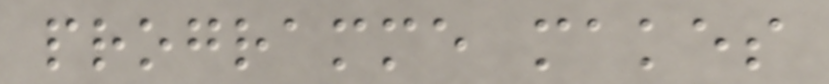programme makes
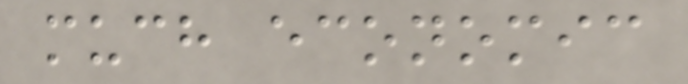much economic
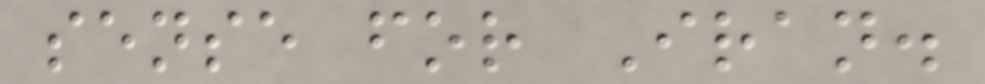sense for Iran.
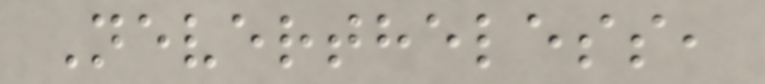Nevertheless,
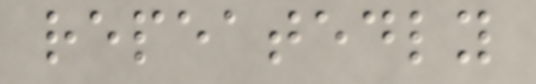repeatedly
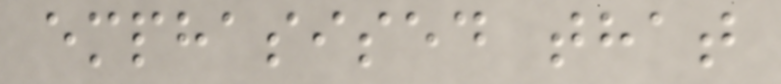emphasised that
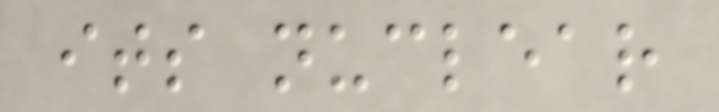its nuclear
